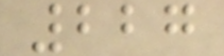227
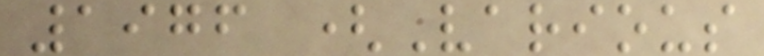1976 (Various
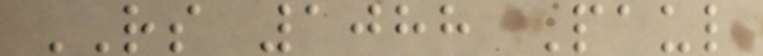RS 1088 Paul
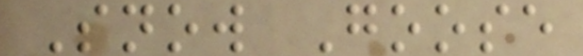Snow Goose
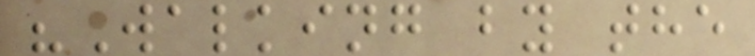"Walking by the
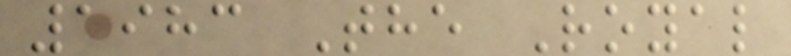1983 The Royal
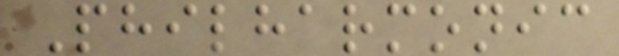Philharmonic
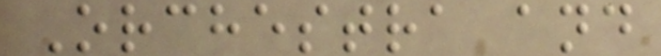Orchestra and
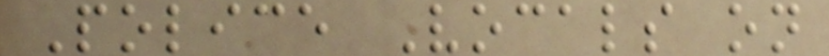Police Vocals on
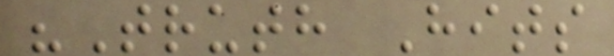"Truth Hits
